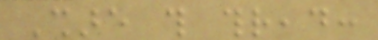Share this thread:
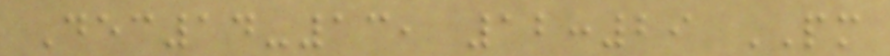Dec14-13, 12:29 PM
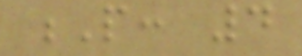P: 4
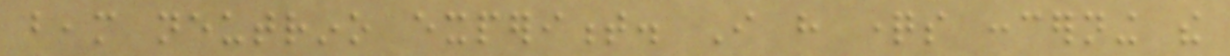beam neutrino experiment. I have questions concerning the
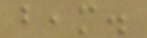beam.
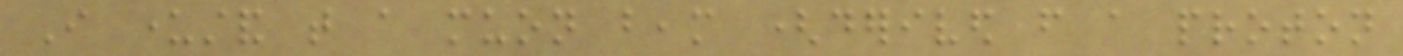I understand that a muon beam (derived from a proton
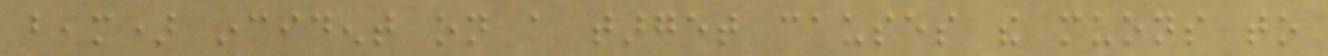beam) incident on a target causes the muons to
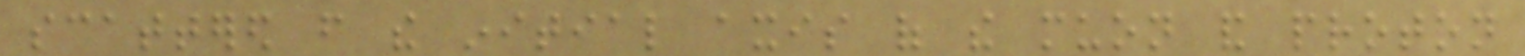scattered from the initial axis of the muon and proton
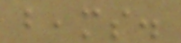beams.
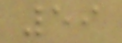59
